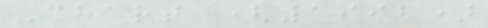Chart (1992)
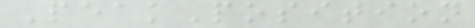PeakPosition
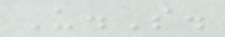U.S.
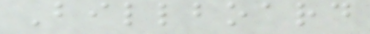Billboard
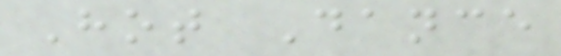Hot Dance
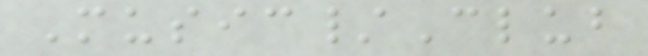Music/Club
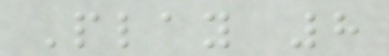Play 8
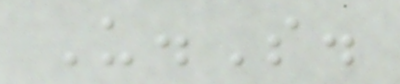U.S.
